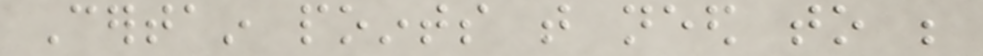Certain points that need to be
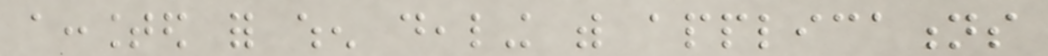accounted for when dealing with applications
